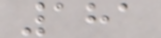181
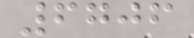6706
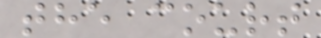the court
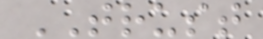TRUST
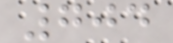704
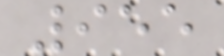955
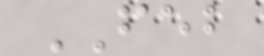FEB
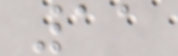11
